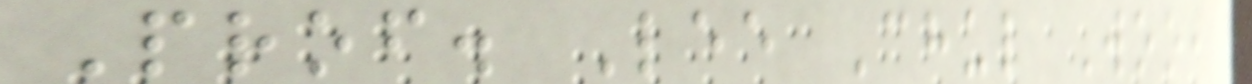Prof. Lee Chul Woo,
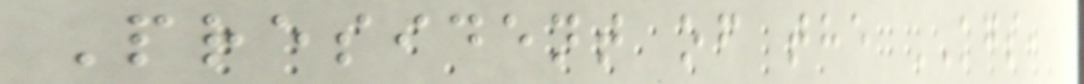President of the KGS,
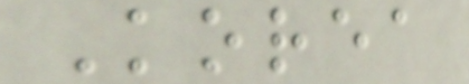Korea
